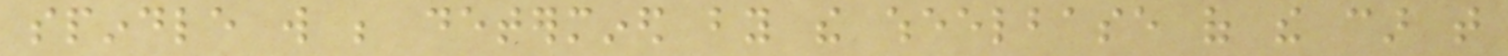spindle will be determined by the wheelbase of the car that
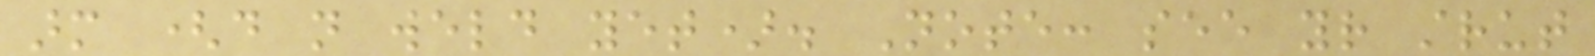arm (do not weld yet). Note: see your strut
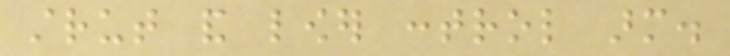strut and lower control arm.
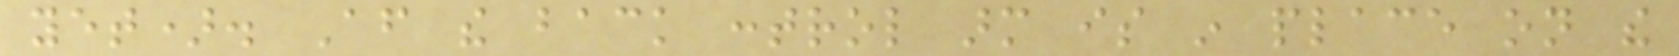yet). After the back control arm is in place on the
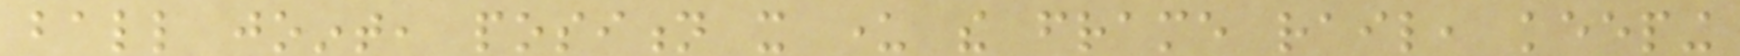ball joint, position it under the frame rail, keeping
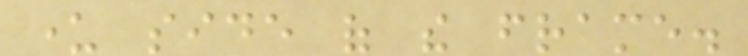under side of the frame.
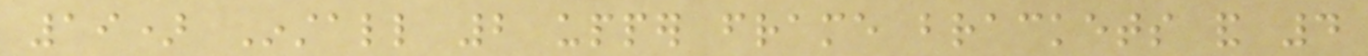19) Install 2 upper frame brackets and 4
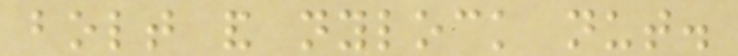bolt and nylock nut.
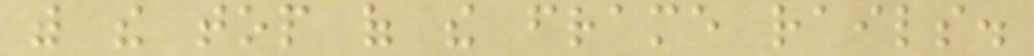with the top of the frame rails.
